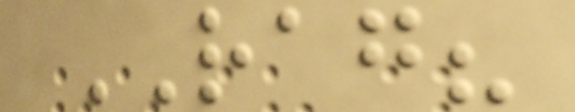RAG?
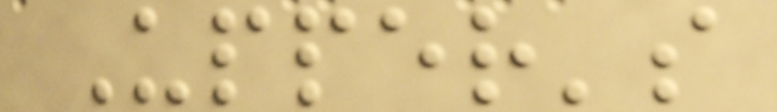Upper's
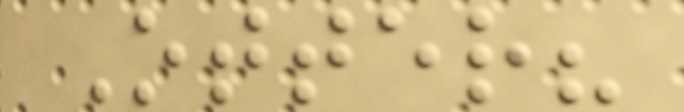Otter?
